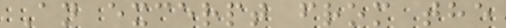An excerpt from the
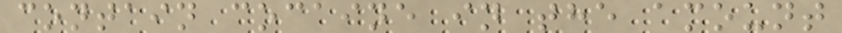contain cocaine in the amount
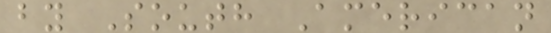by South American
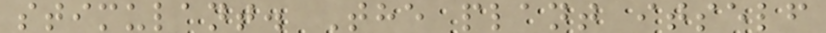stimulant. The plant itself
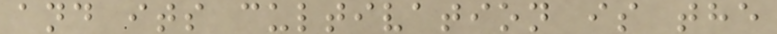and its cultivation is the
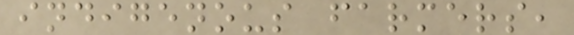indigenous farmers,
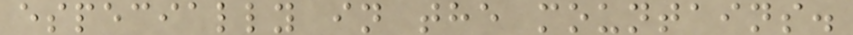especially in the mountains.
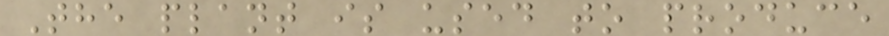The plant is used to produce
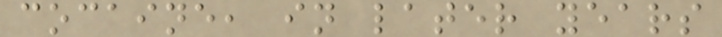cocaine, in later years
